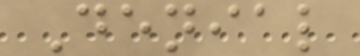Denial
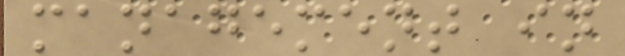management in
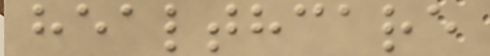healthcare
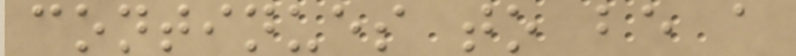continues to be a
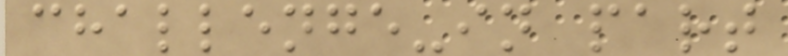challenge-in part
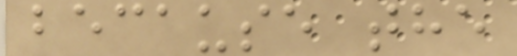because the
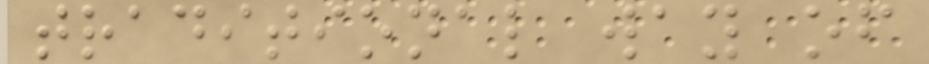traditional way of
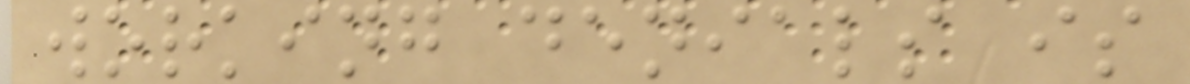working denials is
